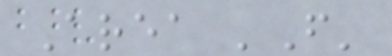Area 'F'
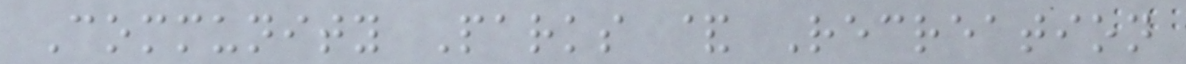Community Parks & Recreation
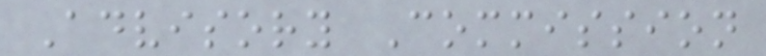Advisory Commission
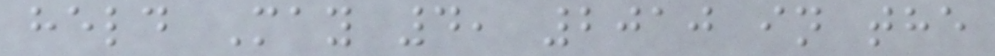held May 4, 2010 in the
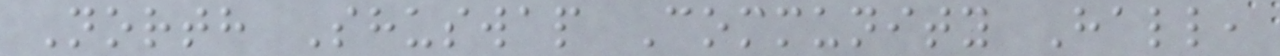North Shuswap Community Hall,
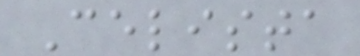Celista
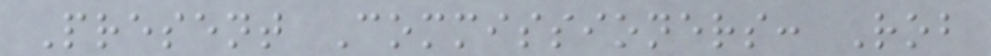Present Commissioners: Rob
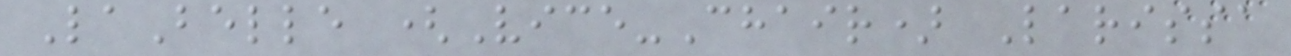LaBelle (Vice-Chair) Larissa
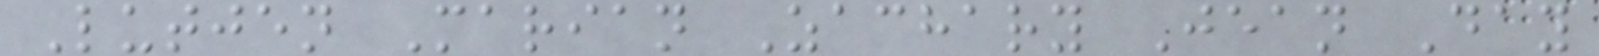Lutjen Marian Zachary Jean Day
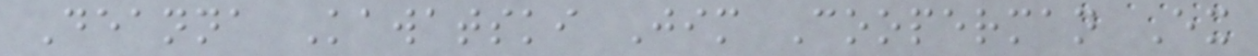Deanna Kawatski Jim Cooperman Ex
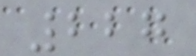227
